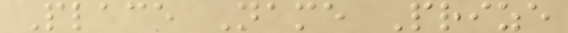Place Name Prize
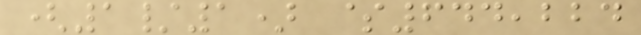(1/1) $644,224
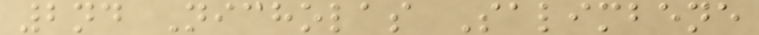2nd Nicholas Salimbene
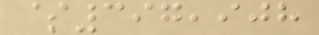$397,908
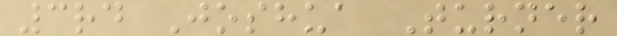3rd Joshua Turner
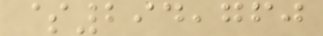$294,760
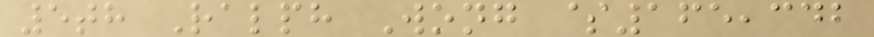5th Ralph Wong $165,342
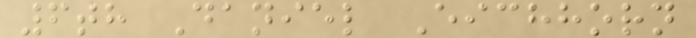6th Daniel Eichhorn
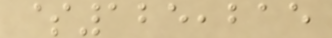$125,215
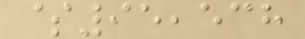$95,538
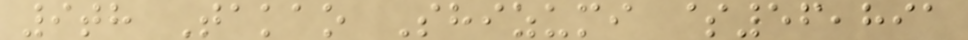9th Takao Shizumi $56,891
